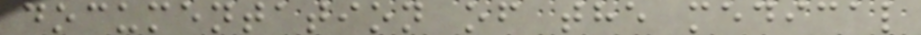documentation of the medical
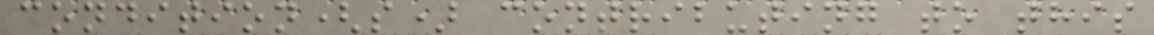condition(s) contributing to this
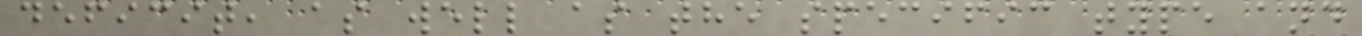deficit, as well as the specific type and
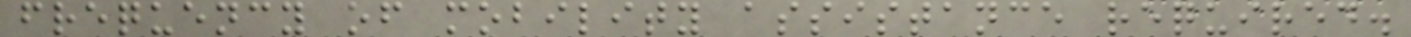frequency of mobility assistance required.
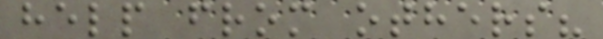help from others?
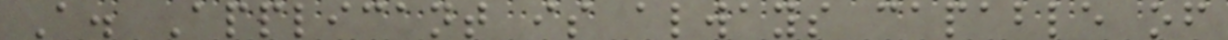A. Applicant is always capable of
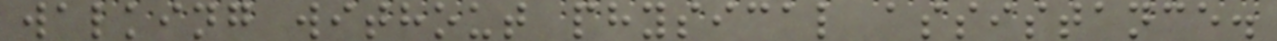walking without physical assistance.
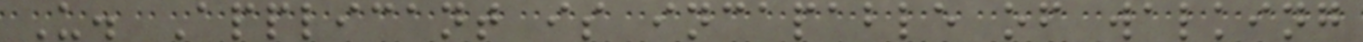U. Applicant is incapable of walking
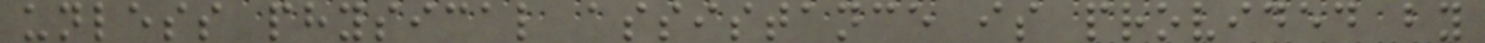unless physical assistance is provided by
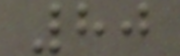80
